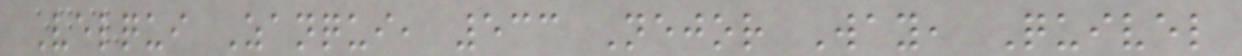Velqui Zanqui, 533 Nejor Way, Quivel
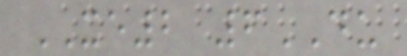XE2 6DU
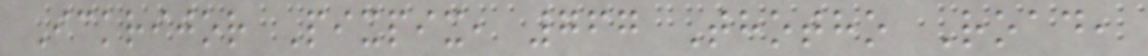Ickrijor Pixpix, 767 Thotho Road,
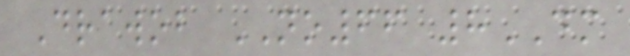Drawob NO66 8DM
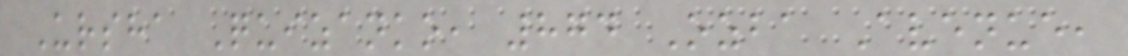Ursha Quizanko, 874 Ozba Avenue,
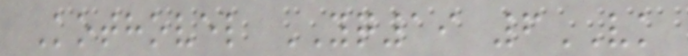Kothovel YQ19 6VK
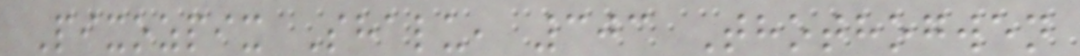Pixozpix Shalu, 303 Thothogwen
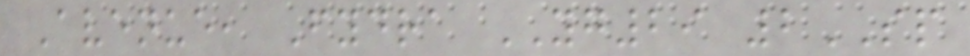Avenue, Fydra YG29 2SP
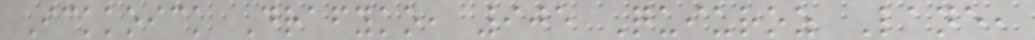Ickkoick Drafyko, 905 Quiuroz Lane,
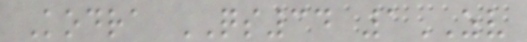Kodra QS34 1ZV
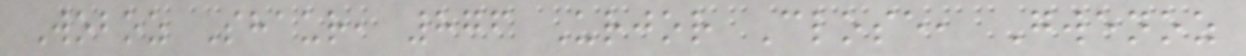Woboz Shaur, 876 Urjor Close, Gwenoz
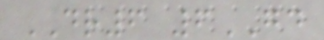DR6 6GD
